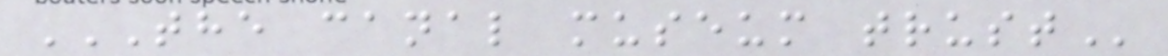THE CANAL MUSEUM TRUST
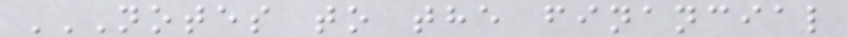NOTES TO THE FINANCIAL
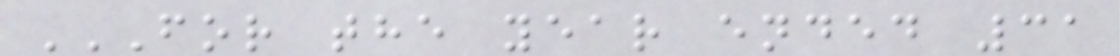FOR THE YEAR ENDED 31
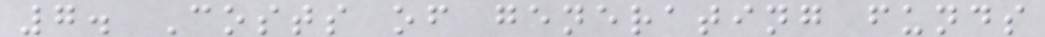7. Costs of generating funds
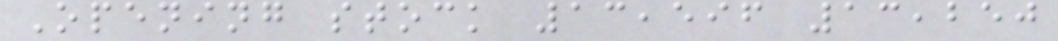Opening stock 13,596 13,250
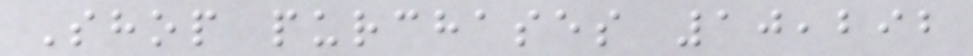Shop purchases 10,292
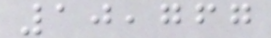10,767
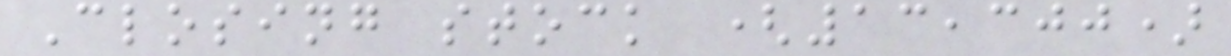Closing stock (13,300)
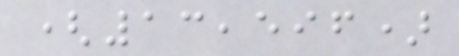(13,596)
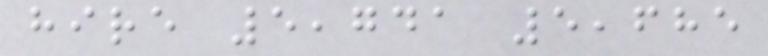hire 5,741 5,685
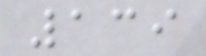139
